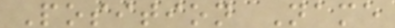Position Name
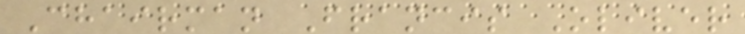Chairman Francis Oliver
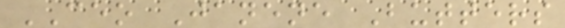CEO Janene Butters
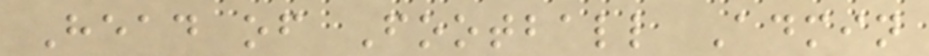Head of Football Admin
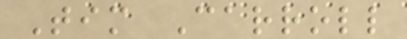Tim Carroll
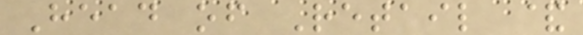Head of Retail &
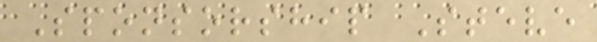Sponsorship Steve
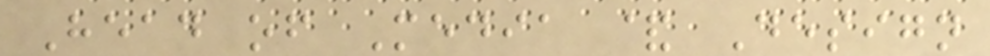Head of Media & Design
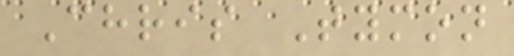Chris Tymon
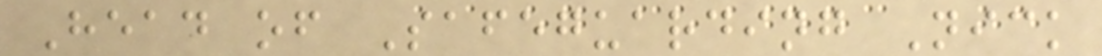Head of Safeguarding Nick
